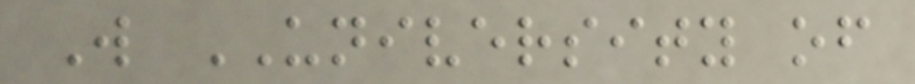W UNIVERSITY of
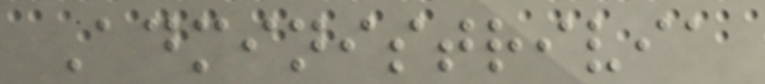Administrivia
